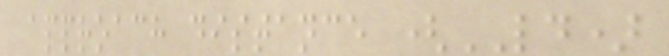approach distance (LD)
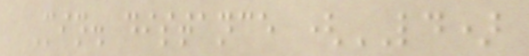Min. distance (LD)
